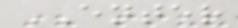ENTER
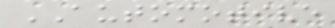AUTOMOTIVE
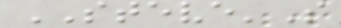STEVE'S
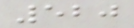520
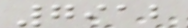7912
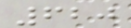620
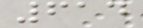614
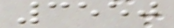3550
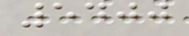5400
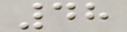48
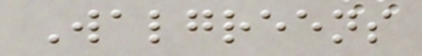Walgreens
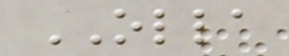OLLA
